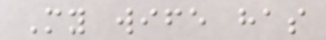My wife has
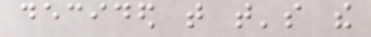decided that that's the
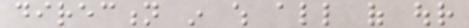direction in which all of our
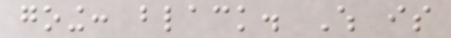going: black. Which is
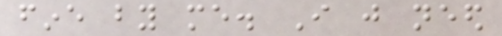fine by me. I just need
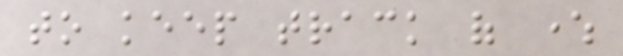to keep track of where
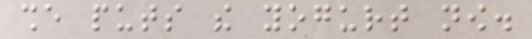she puts the yogurt now.
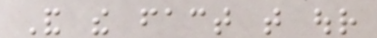And the fact that our
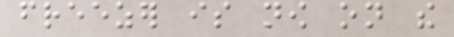freezer is now on the
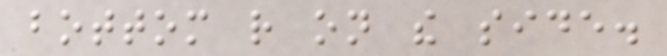bottom rather on the side.
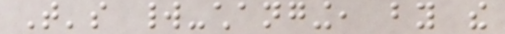That's world-changing, by the
